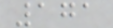171
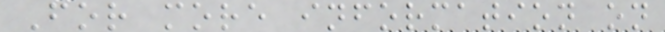For more information on
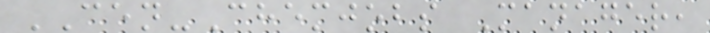CEN-Chemjobs Manager,
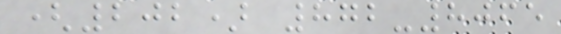(202) 872-8065
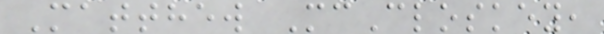Matthew McCloskey,
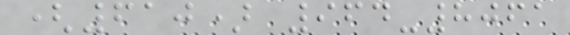(610) 964-8061
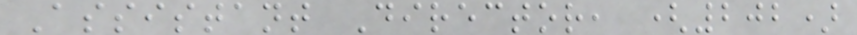Assistant Director, (202)
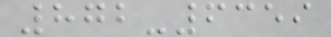872-6359
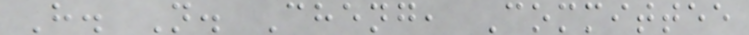H. N. Cheng, Committee
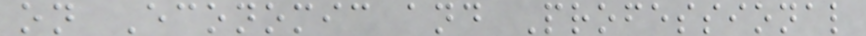on Economic and Professional
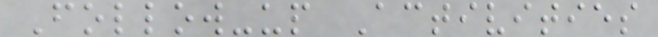Follow-up Activities
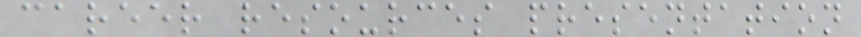career resources presentation
